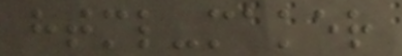html-maker
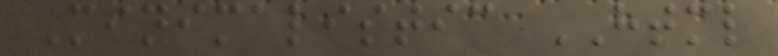Minimalistic HTML
